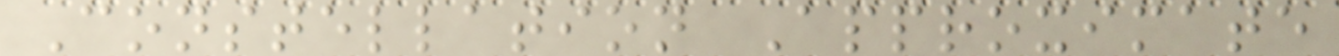Constellation Approximate
